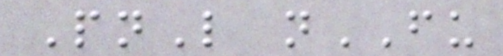PnL nFU
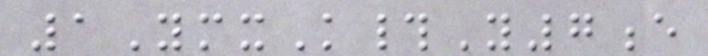1YmxK#Y7e
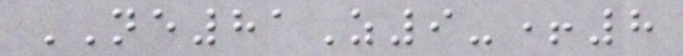NE81Z9-+8
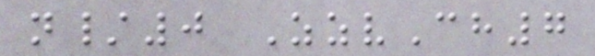n/0 ZzvCh7
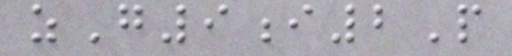zG9i2P
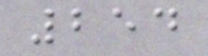254
